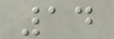14
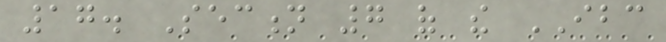17. Section 7 of the IBC
